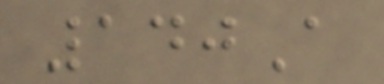140A
